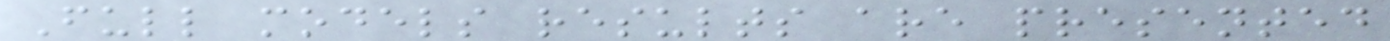Full models results are presented
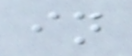in
